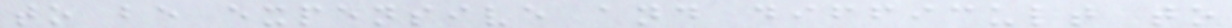to be expensive and difficult to
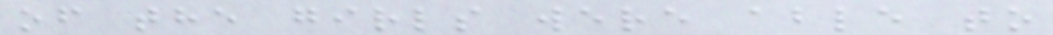of the girls were able to
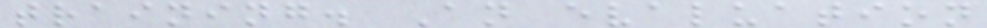training. An evaluation
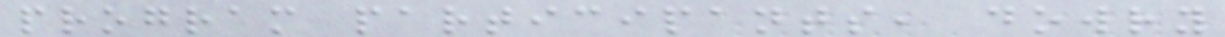program participants, dowry
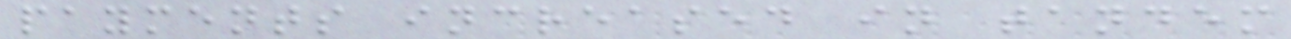payments increased in tandem
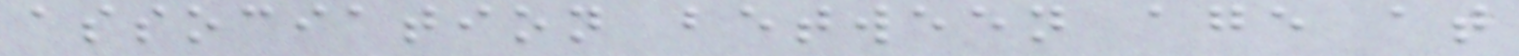association between age at
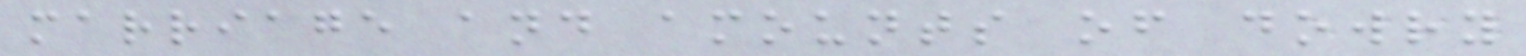marriage and amounts of dowry
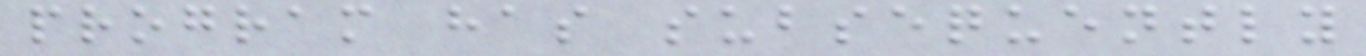program has subsequently
